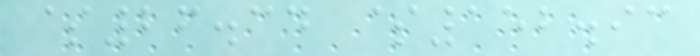$26.34 $152.93
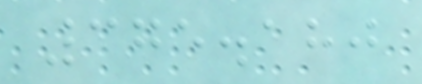375.180
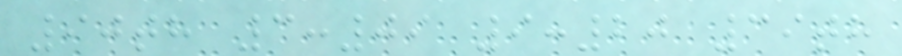90th 3:09 9:20 39th
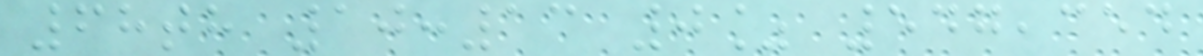68th 10:13 0% 547,354
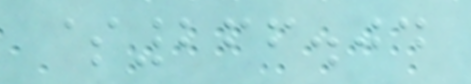$266.04
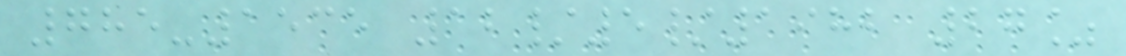785-1535 12/5/1982 27%
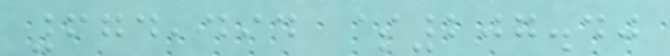674,494 $207.40
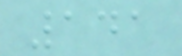141
